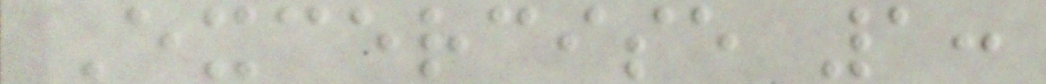Excercise 1:
